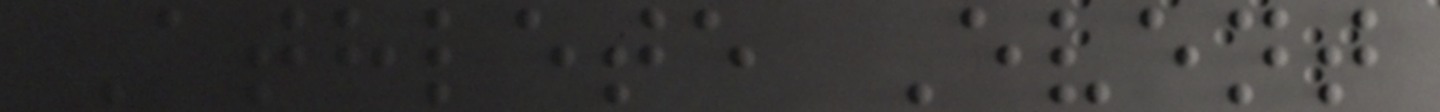Athlete Event
